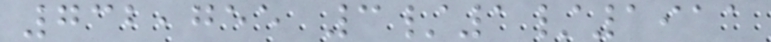732,755 3/1/1911
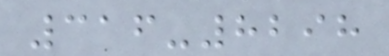316-8298
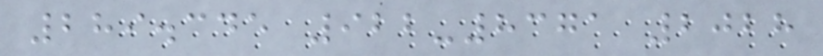289.345 922-8371 2028
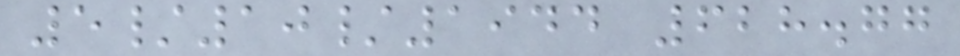5/10/1944 628.77
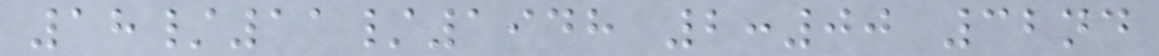18/11/1948 2:00 32nd
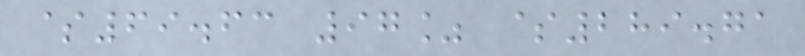$69.63 97% $289.71
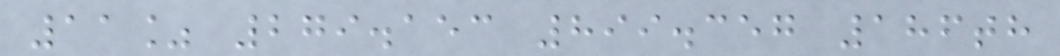11% 279.153 899.357 186th
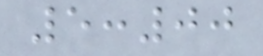5:00
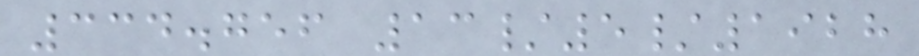334.756 13/5/1928
